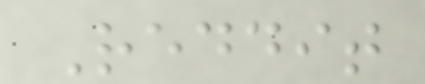Reddit
